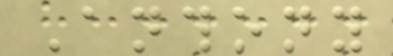Anthony
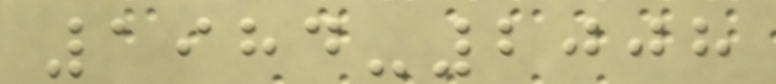1984-2008
